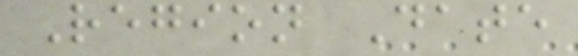Region Date
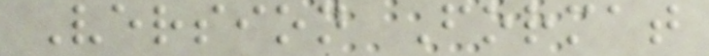Version Format
